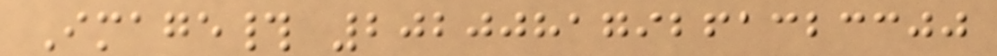Image# 202008179261323300
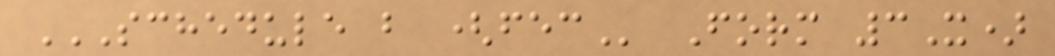SCHEDULE B (FEC Form 3X)
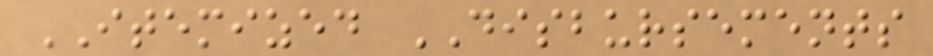ITEMIZED DISBURSEMENTS
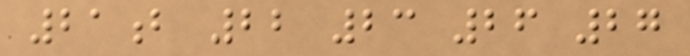21b 22 23 26 27
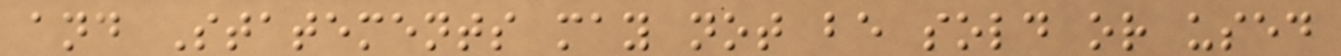and Statements may not be sold or used
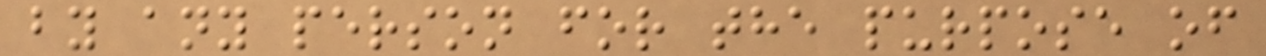by any person for the purpose of
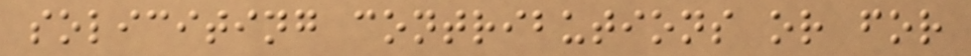soliciting contributions or for
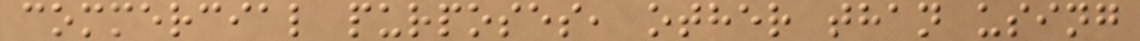commercial purposes, other than using
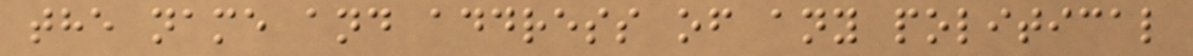the name and address of any political
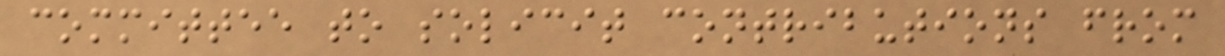committee to solicit contributions from
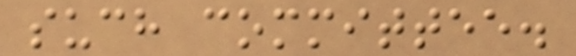such committee.
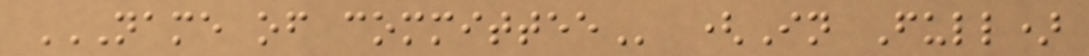NAME OF COMMITTEE (In Full)
